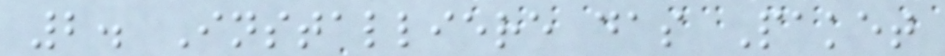2. Installiere das Paket
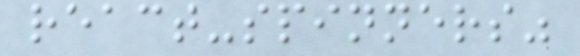react-spinners"
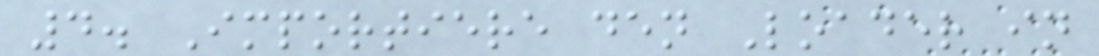4. Importiere den Loader in
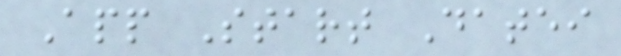App Start Datei
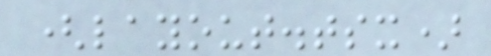(layout.tsx)
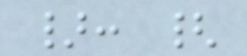}: {
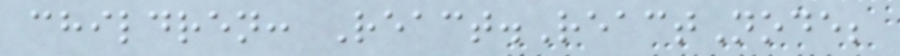children: React.ReactNode;
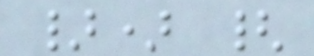}) {
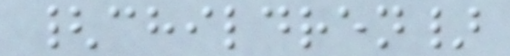{children}
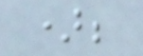);
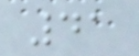41
